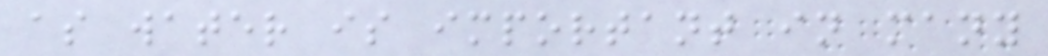as water is important in many
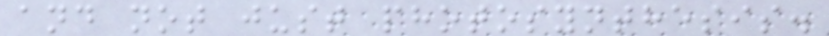and not just photosynthesis.
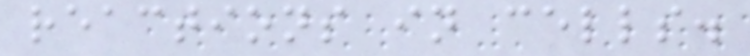reactions in cells.
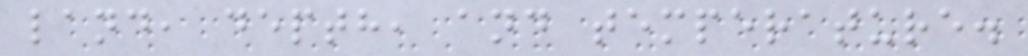land, depth, and temperature.
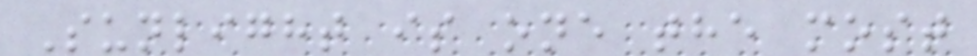Sunlight is one the most
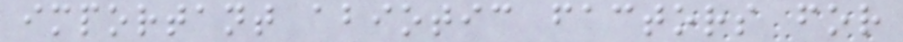important abiotic factors for
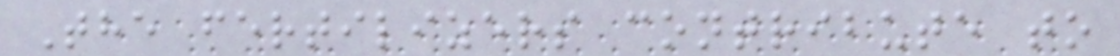The fertilizers contribute to
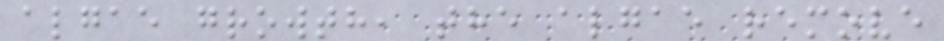algae growth, the algae remove
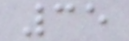35
